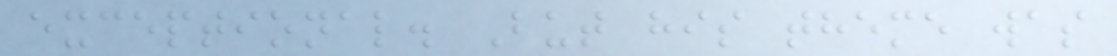exceptional. But his theme was
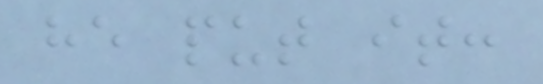he put it:
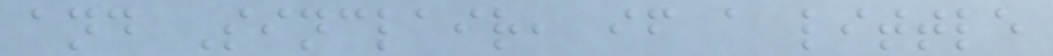and Sinclair, if a little
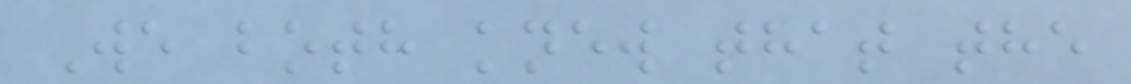We both knew that the
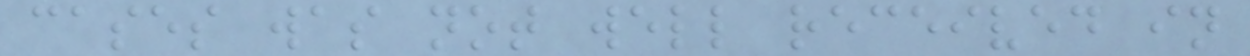cases was not well received in
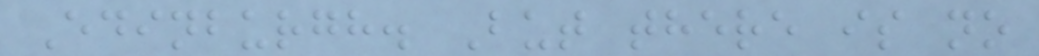Edinburgh. But there is no
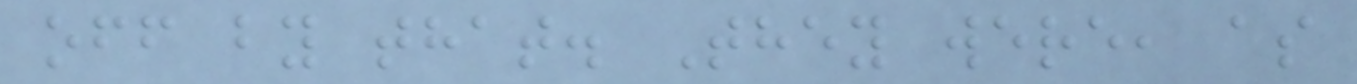off by that. They were, as
